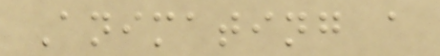Animating a
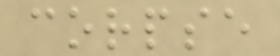corpse
